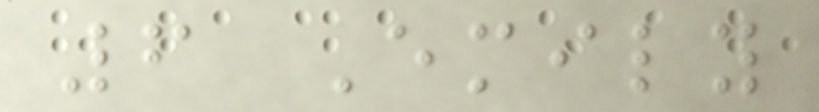6 Emily
